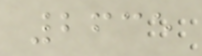2635
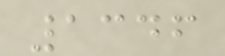1346
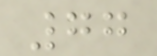77
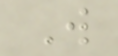W
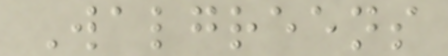Walgreens
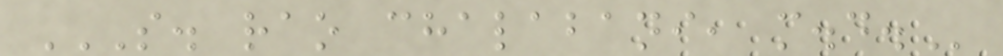S. RAO CHALABANI, M.D.
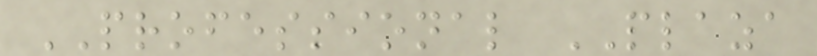PROFESSIONAL PLAZA
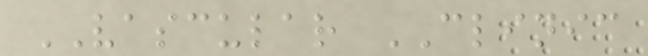VASCULAR CLINIC
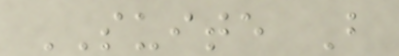SUITE B
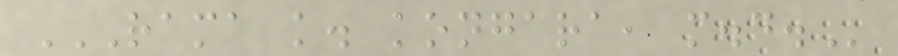RAMA K. KONGARA, M.D.
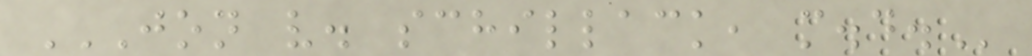JON V. SCHILLACK, M.D.
